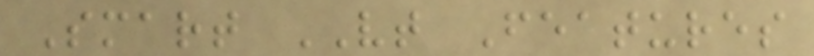Smart VT Features
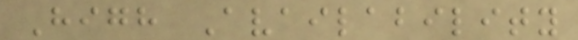High Availability
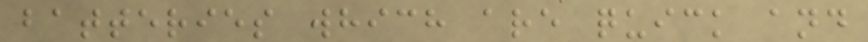batteries which are quick and
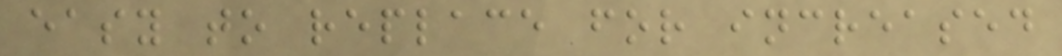easy to replace for increased
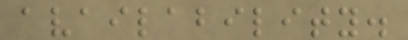availability.
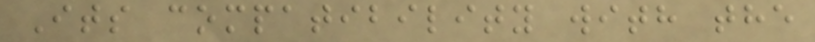Its compatibility with the
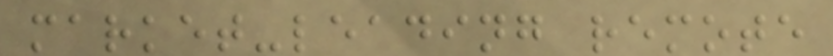market-leading remote
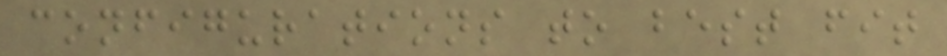configurations to best fit
